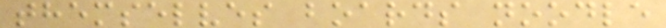themselves boards noodle
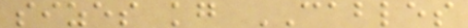sizes kg CABLES
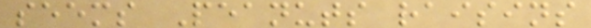seems Peanuts raisins
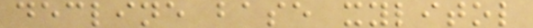decline base xylitol
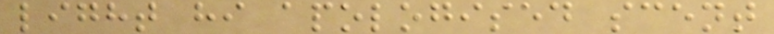light hi apologised scent
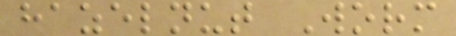hazelnut Worm
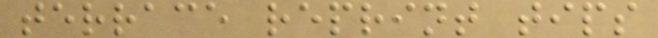terrace reprint tips
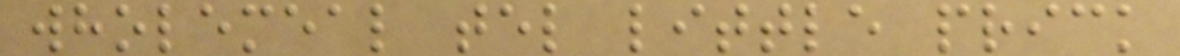wholemeal tel little prick
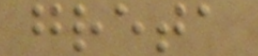greta
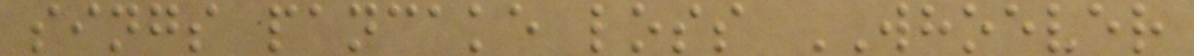sings pancake loss WHOEVER
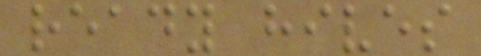ready hives
